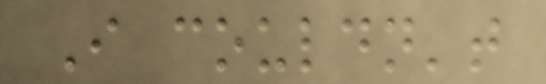I couldn't
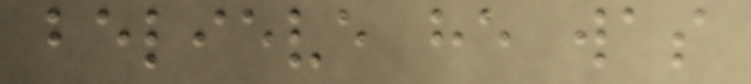believe he was
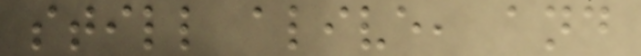still alive, and
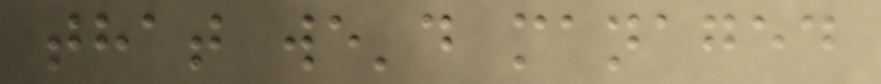that we'd managed
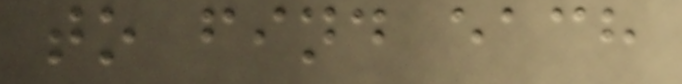to find each
